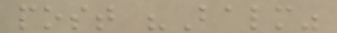post "Balm"
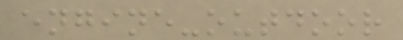engine-outdoor
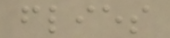flies
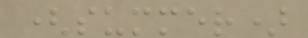(summer)
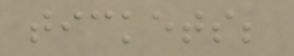tickets;
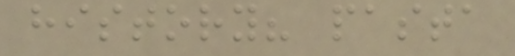history? pasta
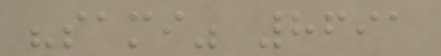"sami" 8691
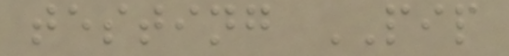testing PIP
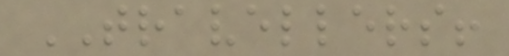TRAVELLERS!
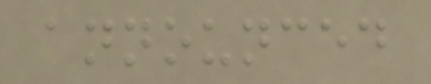announced
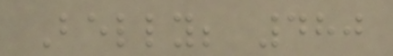Belly; 480
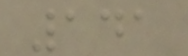141
